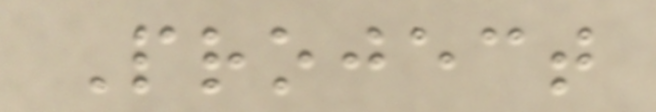Project
